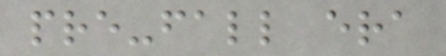pre-fall era
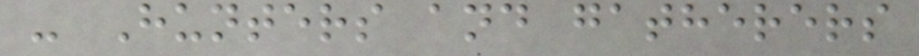- Hunters and gatherers
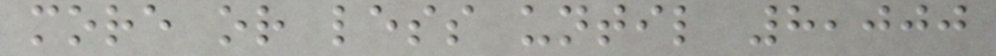more or less until 8,000
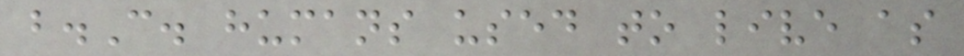b.C. humans used to live as
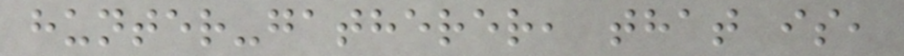hunter-gatherer, that is,
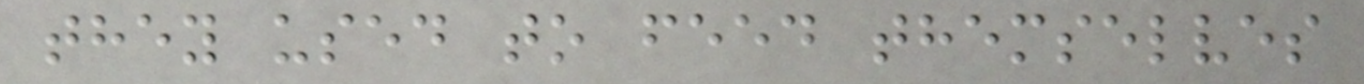they used to feed themselves
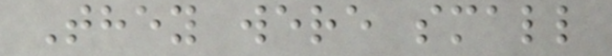They were small
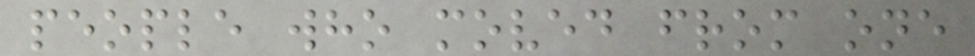people who moved from one
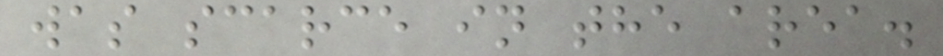was scarce in the area.
